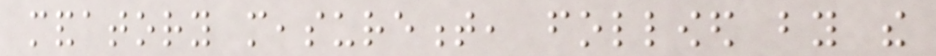mandatory measurement, followed by the
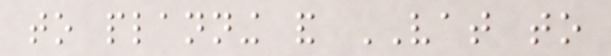to planning and VAT to
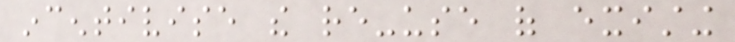incentivise the re-use of existing
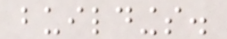buildings.
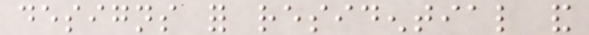designs for residential and
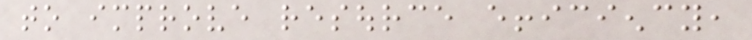to improve resource efficiency,
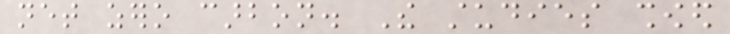net zero carbon. The studies showed
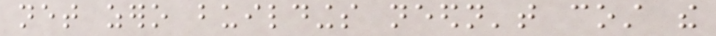net zero buildings needn't cost the
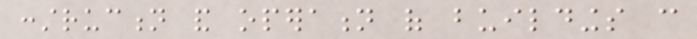construction and operation of buildings can
